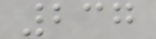237
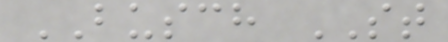BUSCH ST
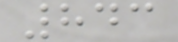843
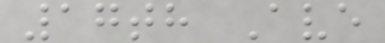17th Ave
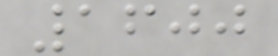1600
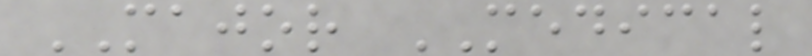MAJOR MEDICAL
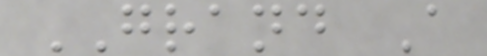GRAND A
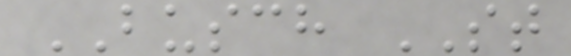BUSCH ST
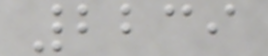2239
